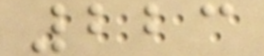223
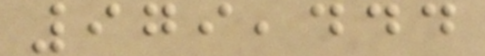979,444
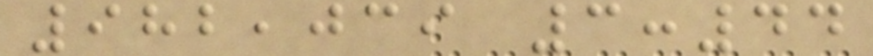982,039 3:44
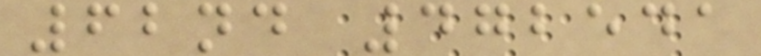62nd 472541
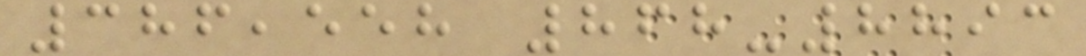386,558 868-8893
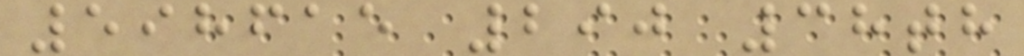598615 290 38th
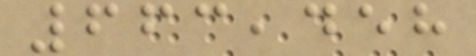663,458
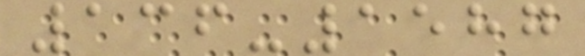136-1587
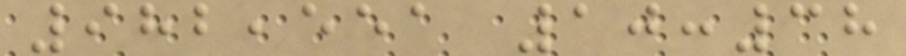982,551 10:38
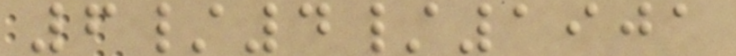6/4/1901
